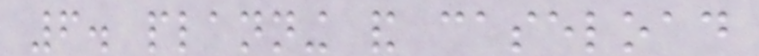6. planning and caseload
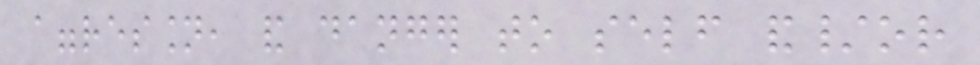aggression, and danger to self and/or
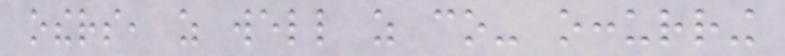others, as well as co- occurring
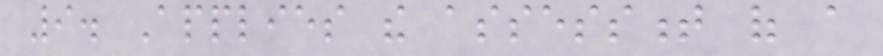9. Applies the assessment of a
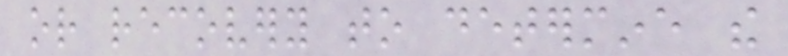or recovery to determine the
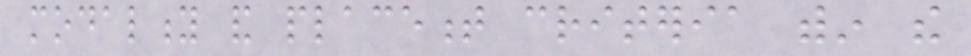modality and placement criteria within the
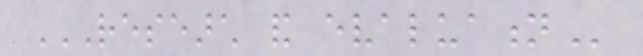RESEARCH AND EVALUATION
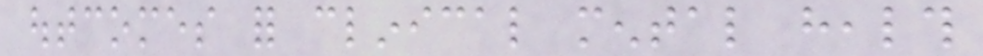outcomes for clinical mental health
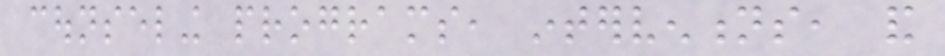counseling programs, interventions, and
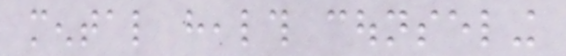mental health counseling
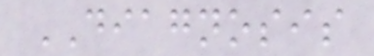DIAGNOSIS
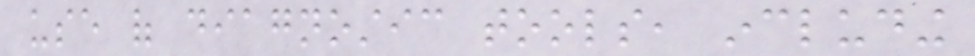use of diagnostic tools, including
